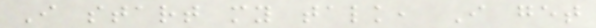I start my talk, I get
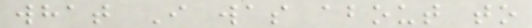what I was about to
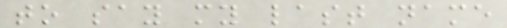to say my last name
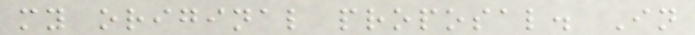my original proposal. In
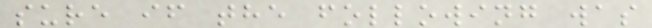sure if the following was
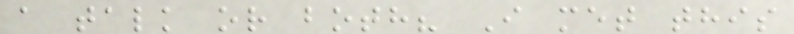a talk or both? I met this
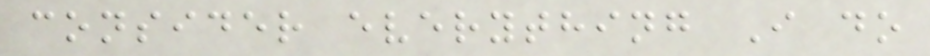consider everything I do
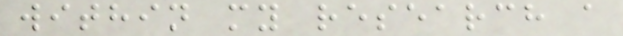within my research a
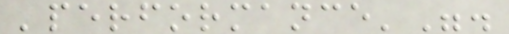'performance'".
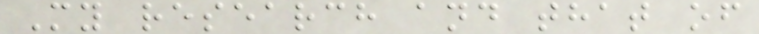My research and that of
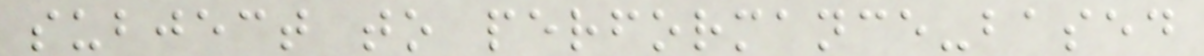subject to performance-based
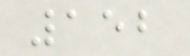152
